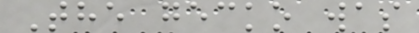The gecko was
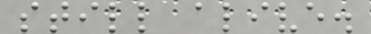still alive.
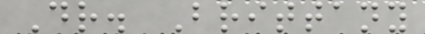Dr. Brittany
